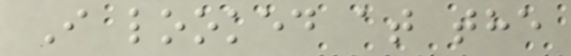I looked at the
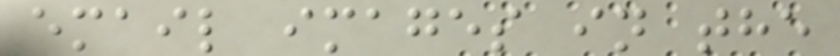email images in the
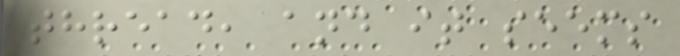thread, and it seems
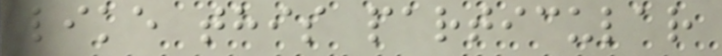like this particular
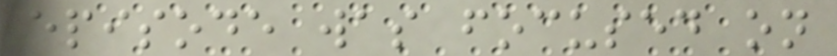episode was focused on
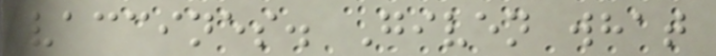vaccines. Given what
